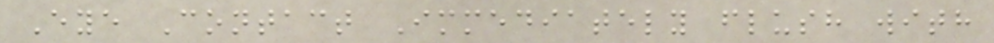Eye Contact Immediately flush with
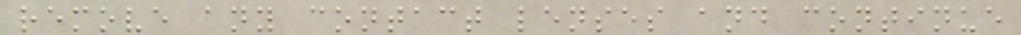remove any contact lenses and continue
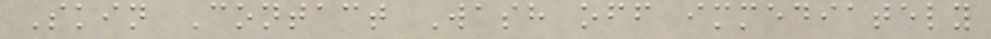Skin Contact Wash off immediately
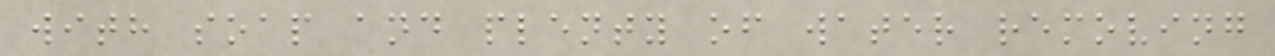with soap and plenty of water removing
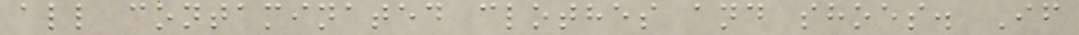all contaminated clothes and shoes. If
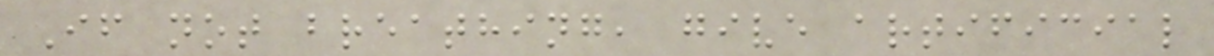If not breathing, give artificial
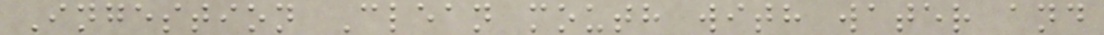Ingestion Clean mouth with water and
